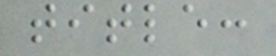title:
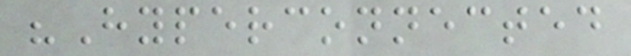"Hyperconnected
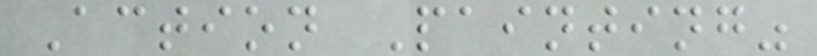Action Painting"
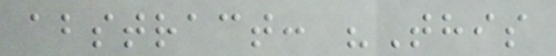abstract: "This
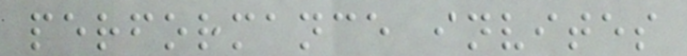performance invites
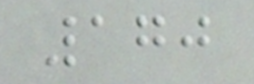170
